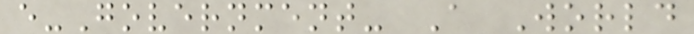e-Government- A World
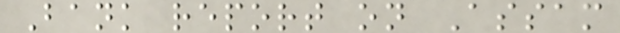Bank report on Assam
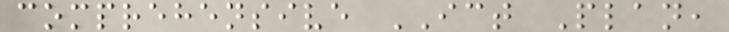comprehensive ICT Plan,
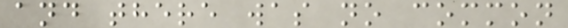and there was no common
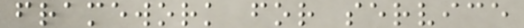framework for service
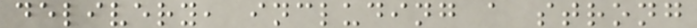delivery, including a strong
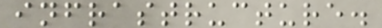infrastructure.
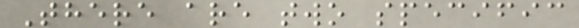There are two specific
